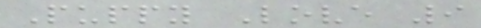Puppy Love 9
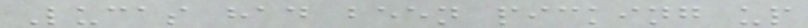Lucas had been picking up
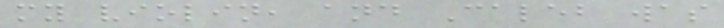my violin, and Caleb was
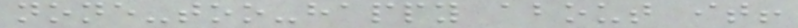none-too-happy about it!
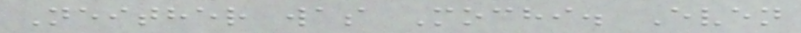Neither was Mochi. Even
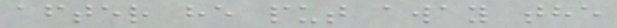after he put away the
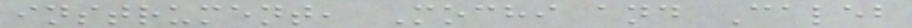instrument, Mochi and Caleb
